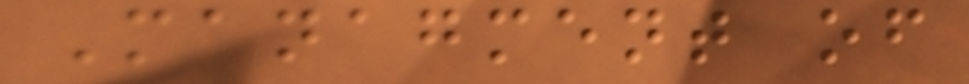Managment of
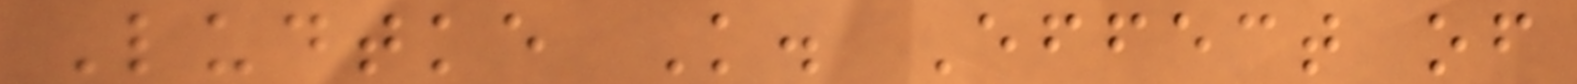Ludtke K. Effect of
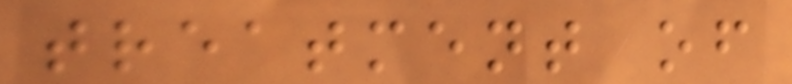treatment of
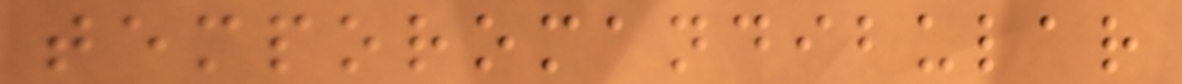temporomandibular
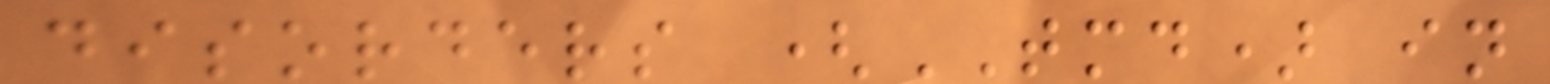disorders (TMD) in
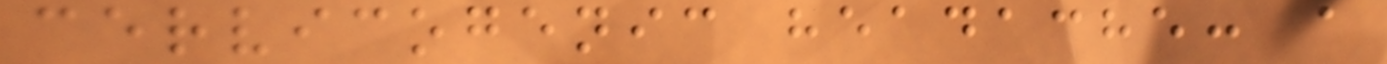cervicogenic headache: a
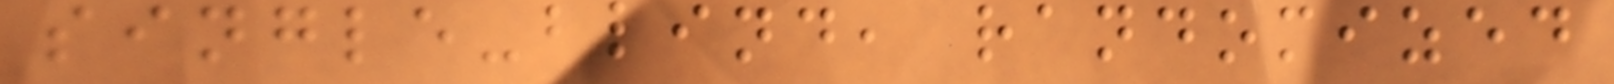single-blind, randomized
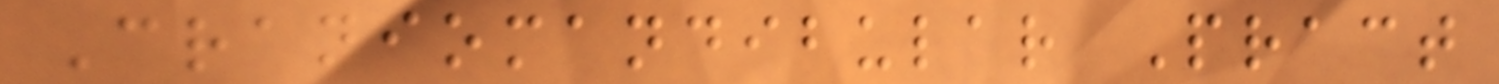Craniomandibular Pract
